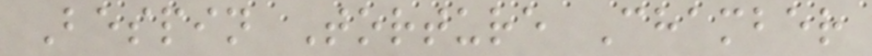Bespin Torture Chamber
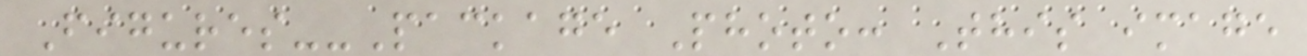Figures--Package Photo: This image
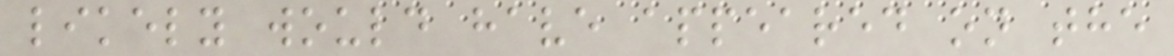likely would have appeared on the
